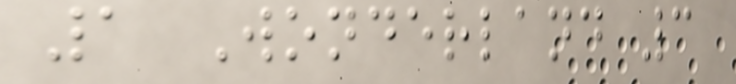1 Wonderland 3
